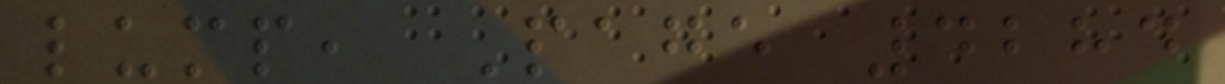lump, Page 4284
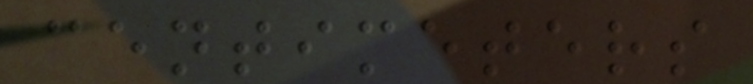centimeters
